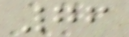76
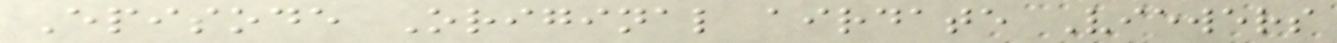Episode Original airdate Viewers
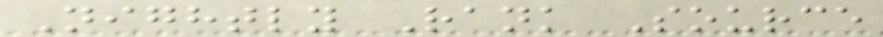Nightly Rank Source
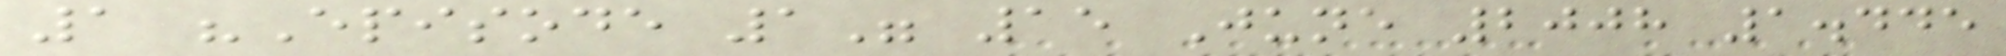1 "Episode 1" 15 June 2008 1.445
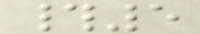#5
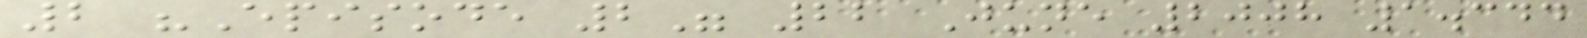2 "Episode 2" 22 June 2008 1.344
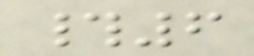#6
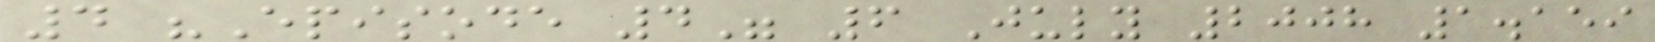4 "Episode 4" 6 July 2008 1.159
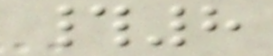#8
